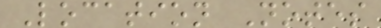Location Notes
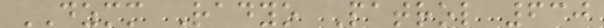DZMM Radyo Patrol 630
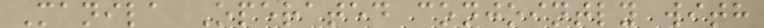Manila Operated conjointly with
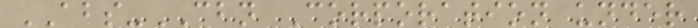ABS-CBN Corporation under
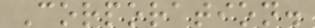Corporation.
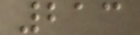213
